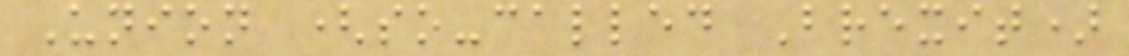Union (so-called Brexit)
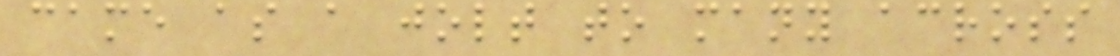came as a jolt to many across
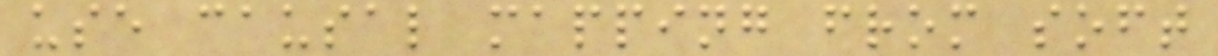use causal mapping from soft
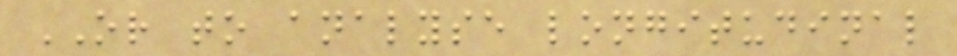OR to analyse longitudinal
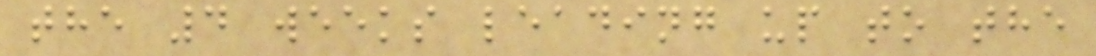the 4 weeks leading up to the
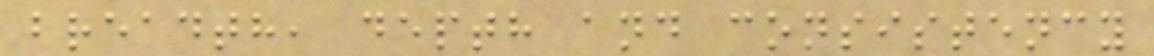breadth, depth and consistency
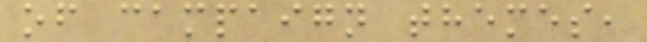of campaign themes,
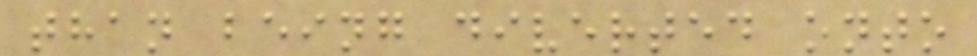than being diverted onto
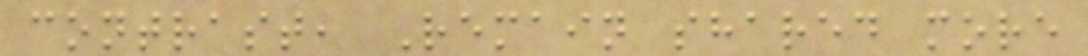contrast, Remain shared more
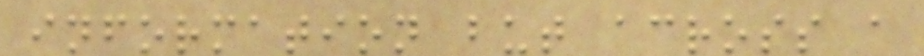information but across a
